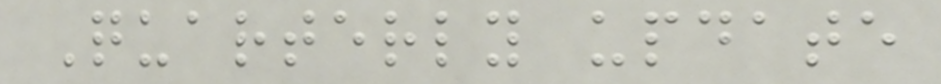Quarterly update
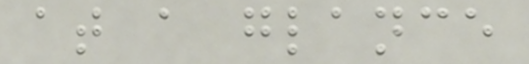at a glance
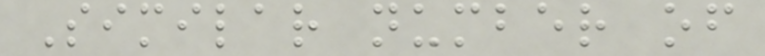Similar number of
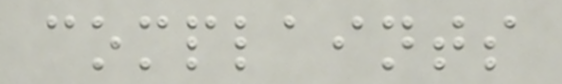complaints
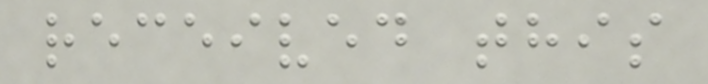received this
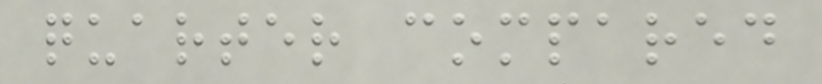quarter compared
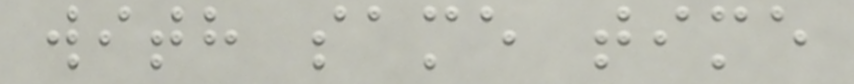with same time
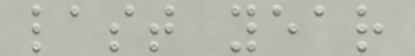last year
